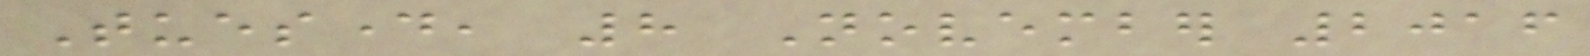Tuesday, 8 November 2016
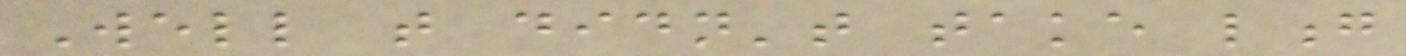Well that didn't take long
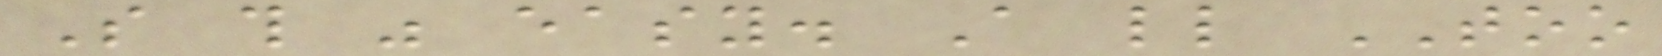So this was easy. A little TOO
